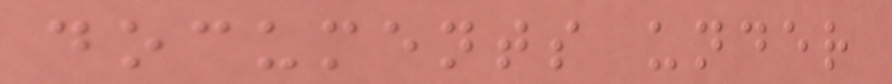documents under
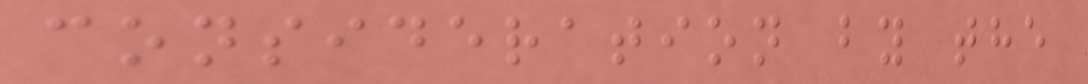consideration by the
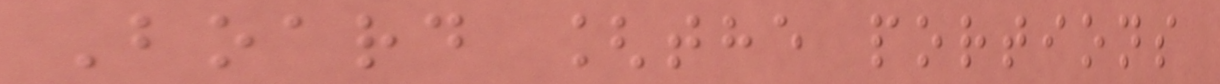Board [the portions
